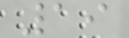19
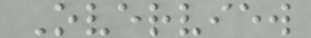Overview
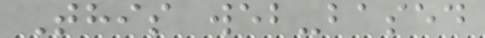This web-based
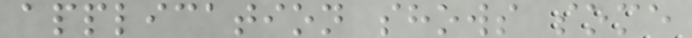application shows some
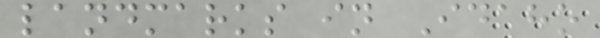landmarks in Idaho
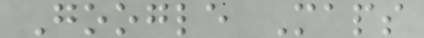Google Maps
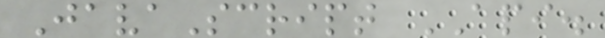JavaScript API.
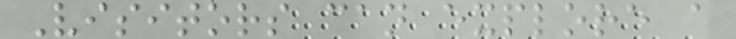Visitors can explore a
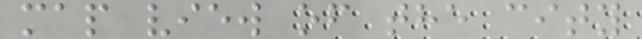map view of the city
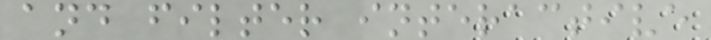and filter interactive
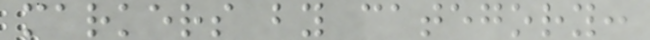markers by category:
